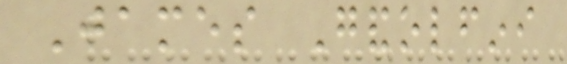James Gandolfini
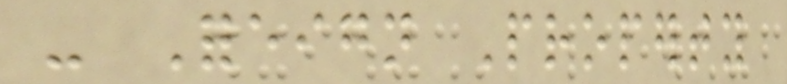- Foreign Property
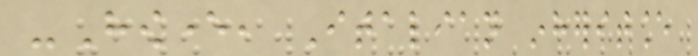-However, Italian inheritance
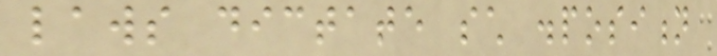laws dictate such disposition
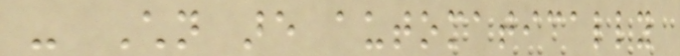- Children are automatically
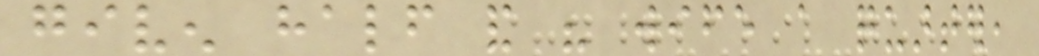given half and his wife a quarter,
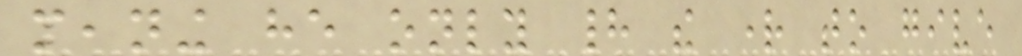meaning he only had the right to give
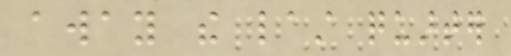away the last quarter
